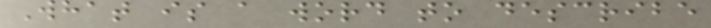What is a word to describe
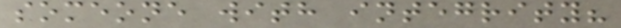someone with integrity?
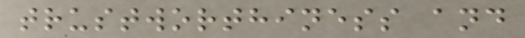trustworthiness and
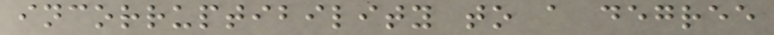incorruptibility to a degree
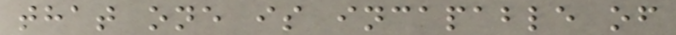that one is incapable of
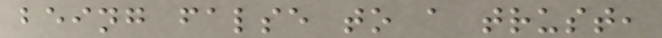being false to a trust,
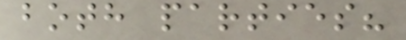both parties?
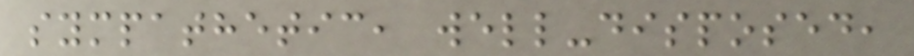sympathetic, well-disposed,
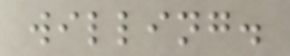willing.
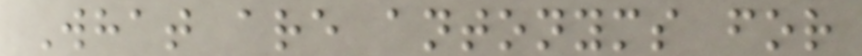What are antonyms for
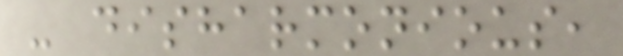- disharmonious,
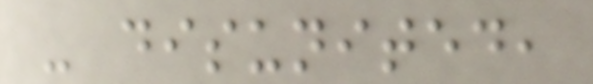- disunited,
